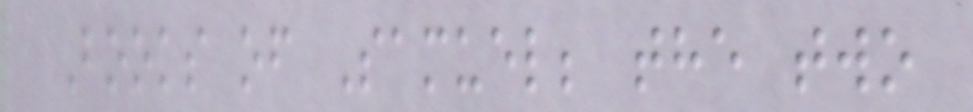Books of Samuel; the two
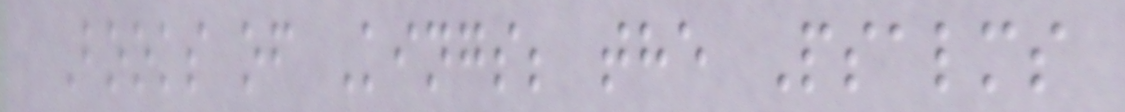Books of Kings; the Psalms
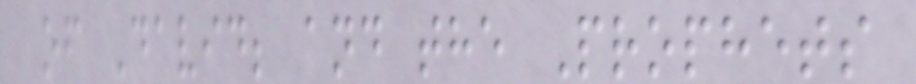of David; and the Prophets
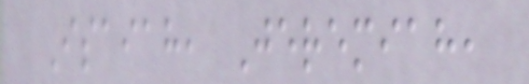Isaiah, Jeremiah,
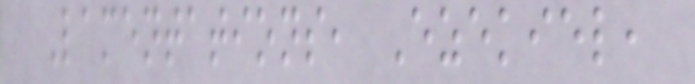Lamentations, Ezekiel,
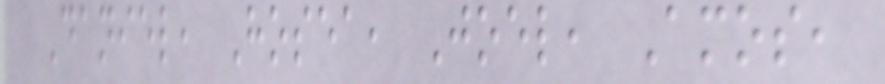Daniel, Hosea, Joel, Amos,
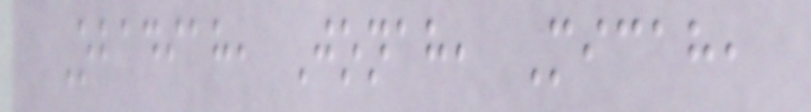Obadiah, Jonah, Micah,
